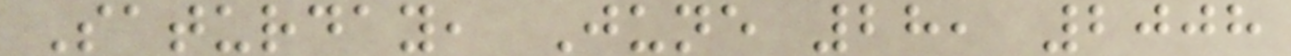Saturday, June 28, 2008
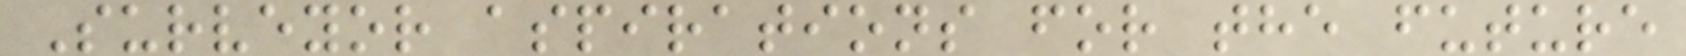Surveyor aspirations for the future
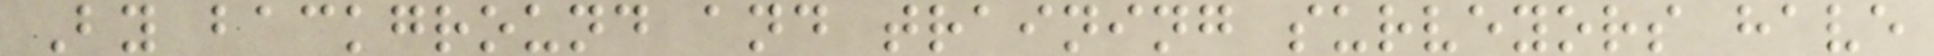By background and training surveyors have
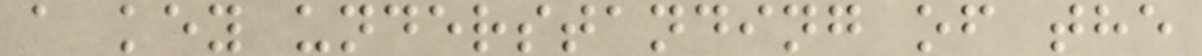a key understanding of the
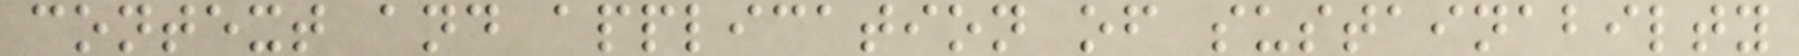context and application of sustainabilty
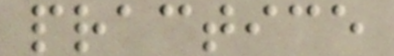practice
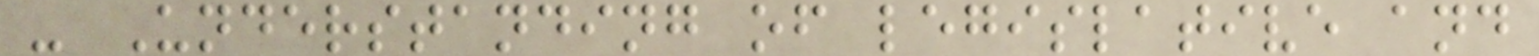- Understanding of legislative and
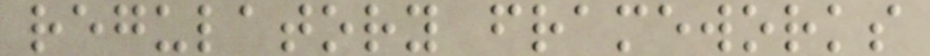regulatory frameworks
